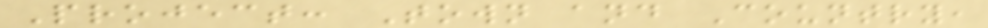Project: Town and Country,
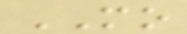MO
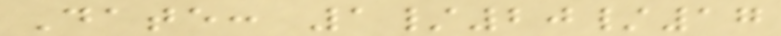Date: 1/20/17
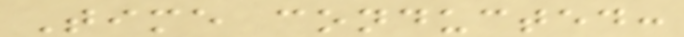Time conducted:
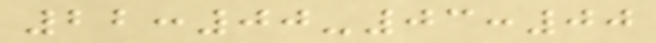22:00-03:00
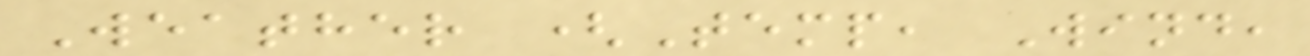Weather (Temp, Wind,
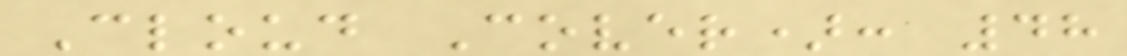Cloud Cover): 48
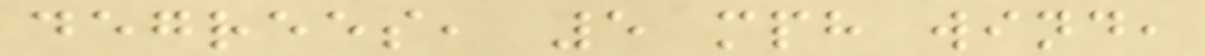degrees, 5 mph wind,
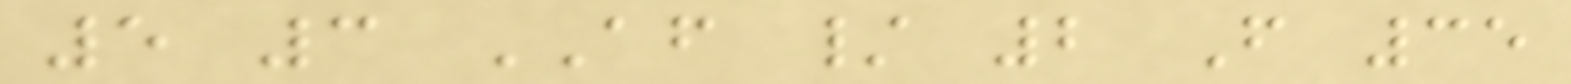5 3 AF / 2 F 35
